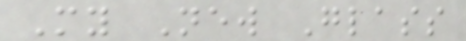My New Glass
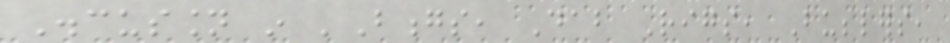Discussion in 'Bongs, Dab Rigs, Bubblers,
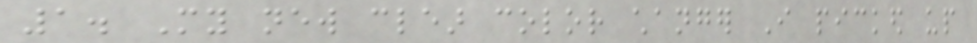1. My new clear color changer I picked up
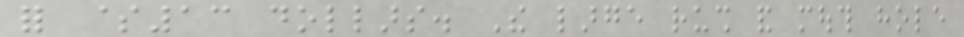for $13 dollars. The large rush and mouth hole
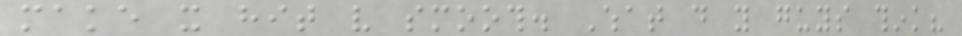make it hit very smooth. What do you guys think?
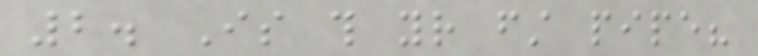2. Is this your first pipe?
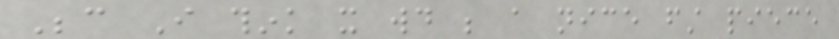Because I think it would be a nice first piece
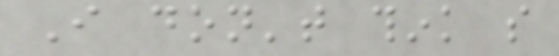I don't think so
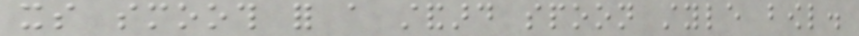its smooth for a standard spoon style bowl.
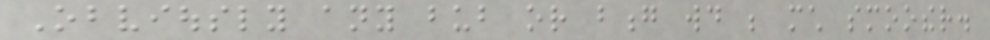Obviously any bub or bong would be much smoother.
